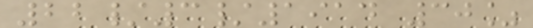22/3/1914 30%
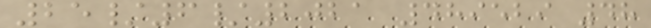25/6/2021 489529 48
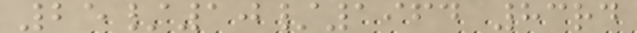25/10/1964 83rd
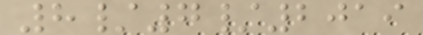8/7/2019
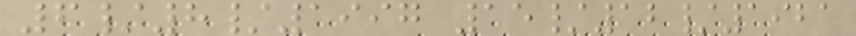6/8/1997 15/12/1921
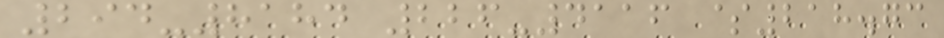294-8184 226-4116 $218.73
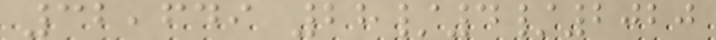32,649 28/4/2020
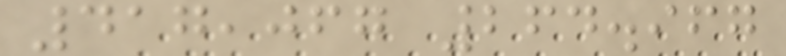417,067 264.967
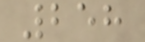258
